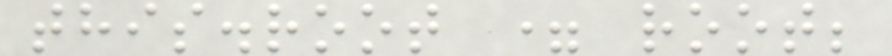this.root = root;
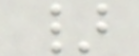}
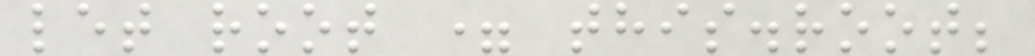let root = this.root;
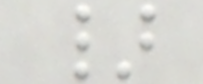}
